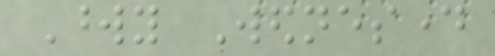Wordy Wednesday
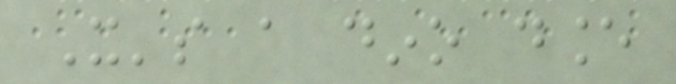It's a dino dance
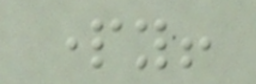party!
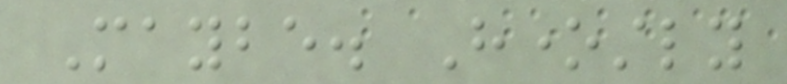Maybe. Honestly
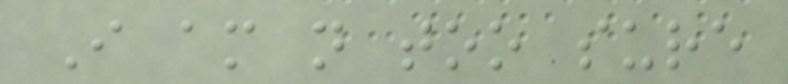I am not too sure
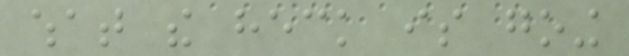what the heck is going
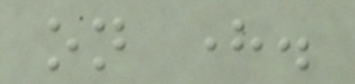on here.
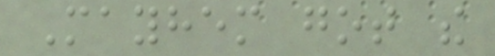Mayhem got the
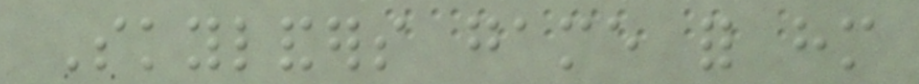Skylanders game for him
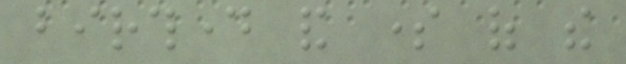birthday and some of the
